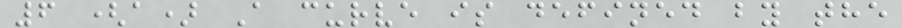6 (a) A curve is defined by the
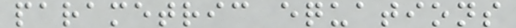parametric equations
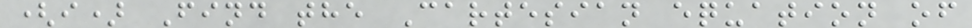(i) Find the Cartesian equation of
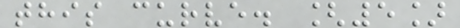this curve. [5]
